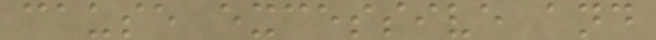cause excessive and
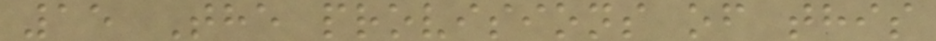15 The provisions of this
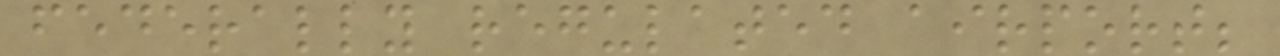federally regulated airport;
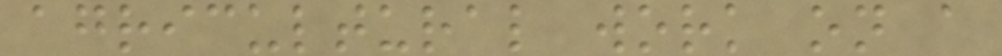agricultural work on a
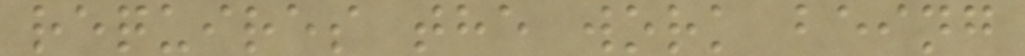requires the work being
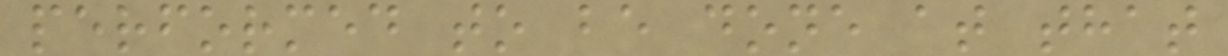performed to be done at that
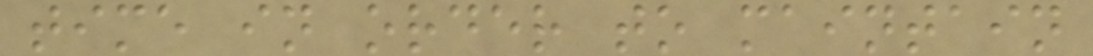time in order to maintain
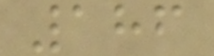186
